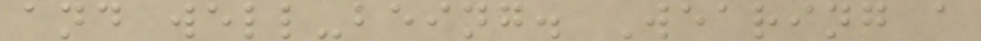and well-being. Wearing a
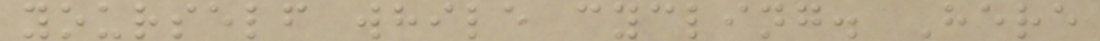yourself while cycling. Here
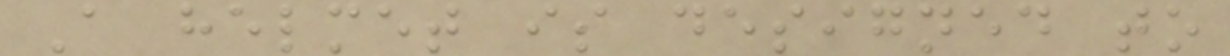A helmet is designed to
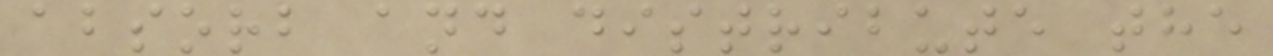absorb and distribute the
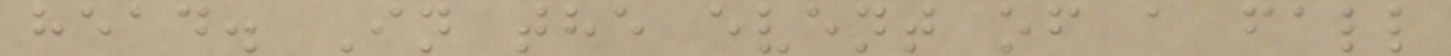head. In the event of a fall
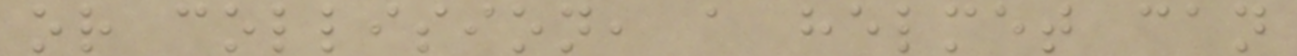or collision, a helmet can
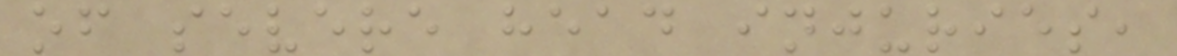of severe head injuries,
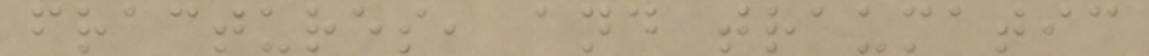fractures, and traumatic
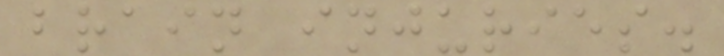brain injuries.
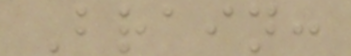Brain:
